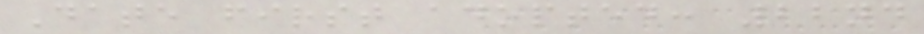Date first adopted: 22nd
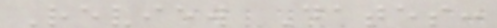Review Dates:
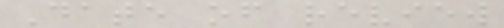Date of review
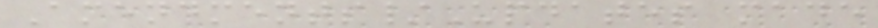Amendments/Updates made
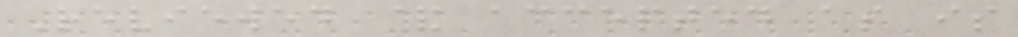Reviewed & accepted as is
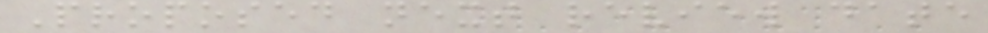Proposed next review date
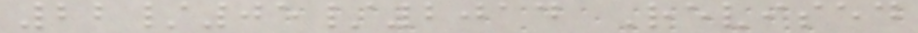22/05/2014 Revised
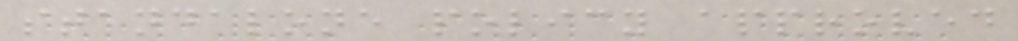standalone policy approved
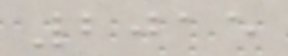2015
